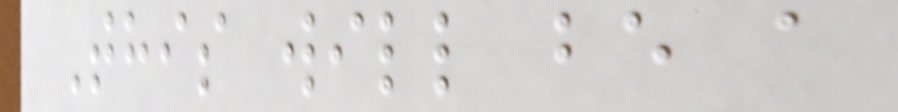This will be a
